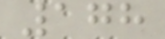178
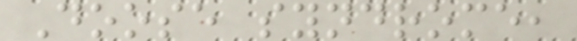Doose syndrome,
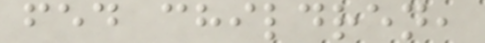fed children,
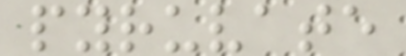pyruvate
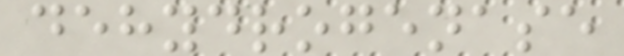dehydrogenase
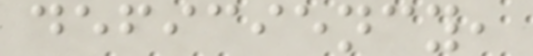deficiency,
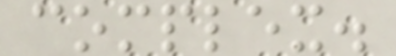complex.
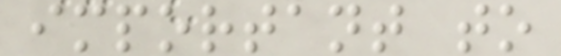important to
